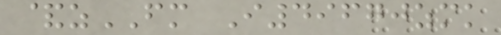&zFM I49670zmk
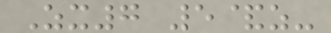Zx7 5&z-
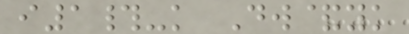i1#-k Dw&yk
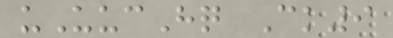uUucHq Ck9
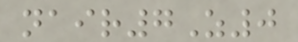nair7Z0
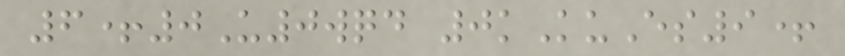6+0U0wqd 0kKuEs9+
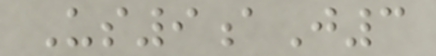Us9aJ3
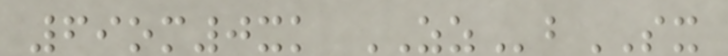69om0xk ZZbSX
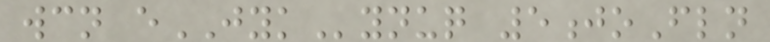wcn eJYKynuq 5joFln
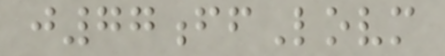j77ffLovm
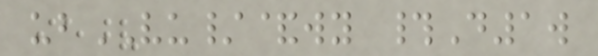ubVU/&wy #D1w
